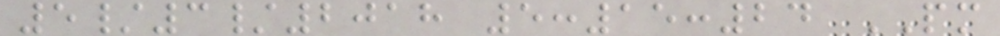5/3/2018 5:15:24 PM
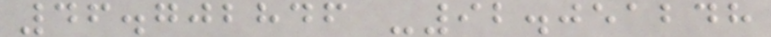46.702846 -92.051248
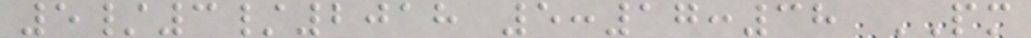5/3/2018 5:17:38 PM
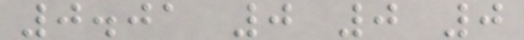0.01 0 0 0
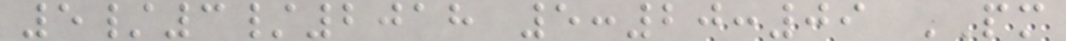5/3/2018 5:20:09 PM
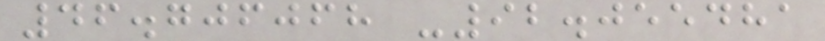46.706068 -92.055481
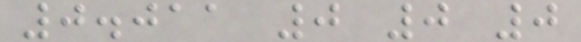0.011 0 0 0
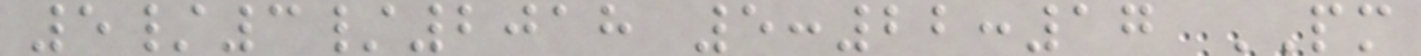5/3/2018 5:22:17 PM
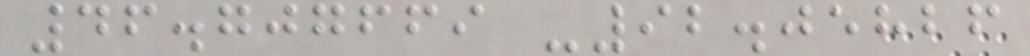46.707669 -92.05826
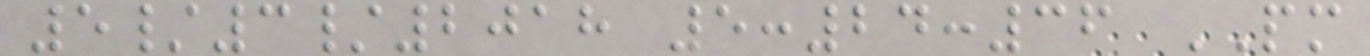5/3/2018 5:24:36 PM
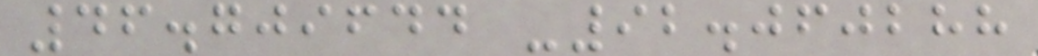46.709644 -92.060288
